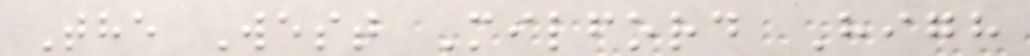The West Milford High
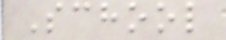School
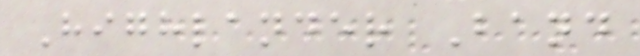Highlander Band
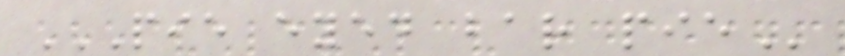PIE EYED BAR PIE
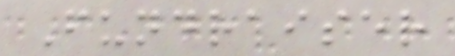Fundraiser
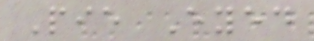Pie Eyed
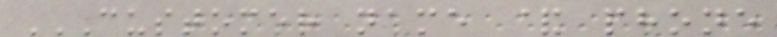CUSTOMER NAME & PHONE
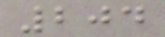204
